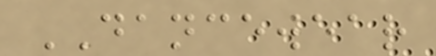DANCEWEAR
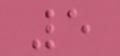5
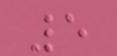5
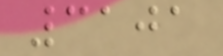3101
